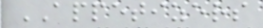APPETIZERS
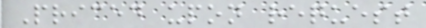Priced upon request
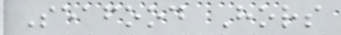Seafood Hors
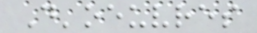D'oeuvres
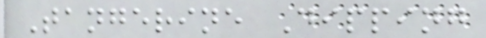Tangerine Dipping
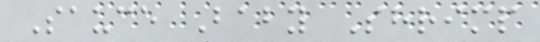Sauce Baby Shrimp
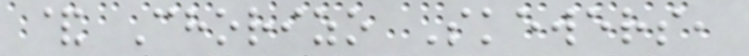& Chorizo Skewers,
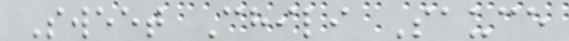Sweet Chili Sauce
